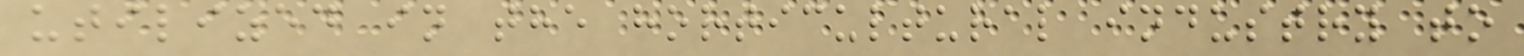utilized in the horticultural industry to
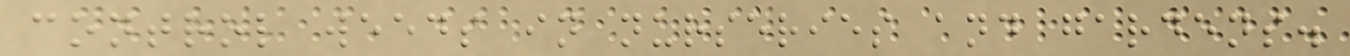control weeds in nurseries and gardens.
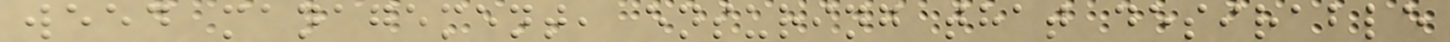weed management, ensuring that desirable
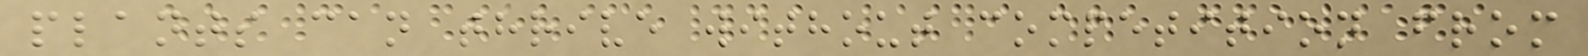plants can thrive without competition from
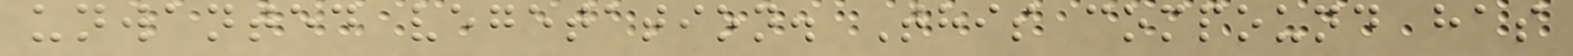unwanted vegetation. This compound has
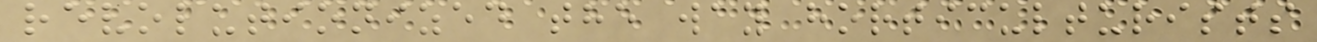revolutionized the way horticulturists
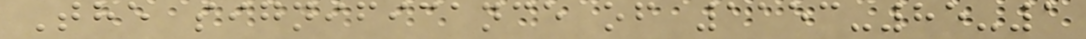The significance of 1153-85-1
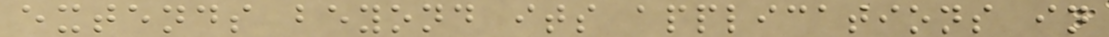extends beyond its applications in
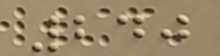240
